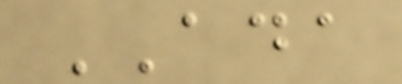ADA
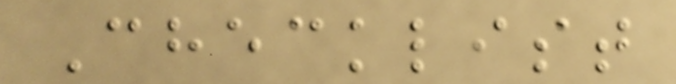Checklist
